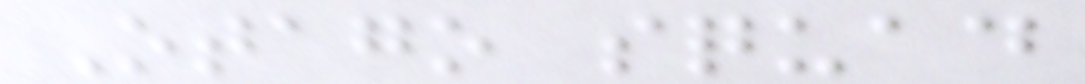Otago squad
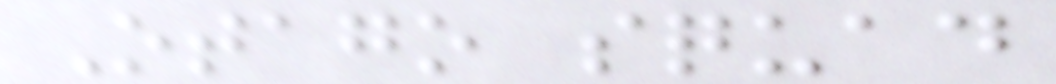Otago squad
